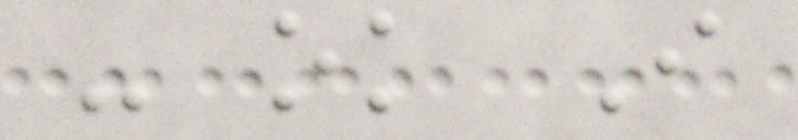- ok I
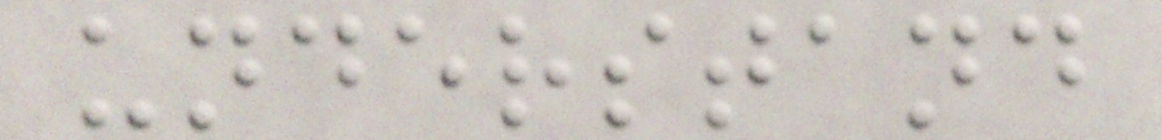understand
